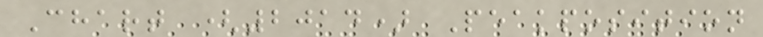Chart (2014) Peakposition
